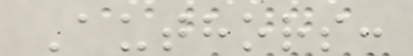Authors:
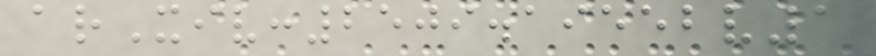arXiv:2509.19552v1
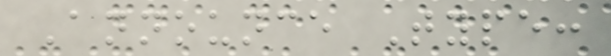Announce Type:
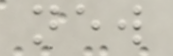new
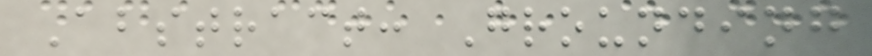Abstract: Grounding
